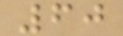60
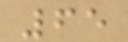65
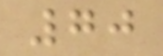70
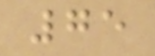75
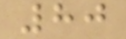80
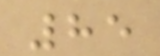85
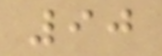90
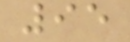95
